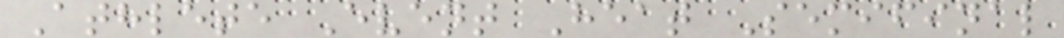Athlete Event Heat Semifinal
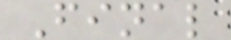Final
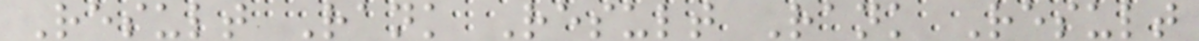Result Rank Result Rank Result
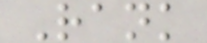Rank
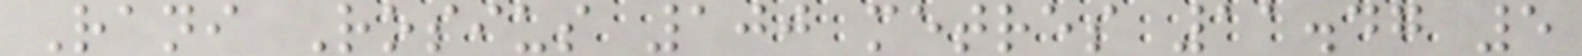Rani Rosius 100 metres 11.47 5
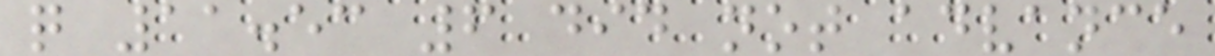q 11.53 6 did not advance
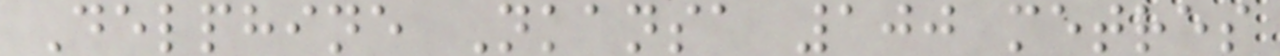Delphine Nkansa 100 metres
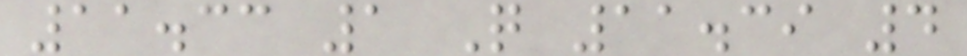11.33 1 Q 11.39 4
